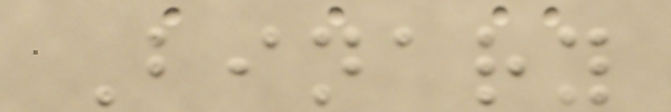Binary
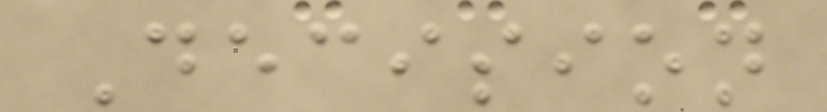Decision
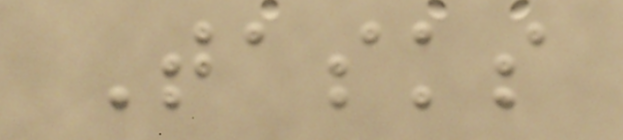Tasks
